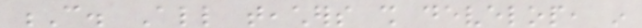C. All teachers shall develop, in
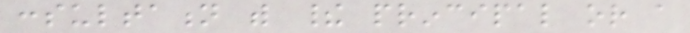consultation with their principal or a
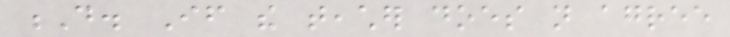D. If the teacher does not agree
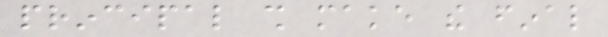principal shall make the final
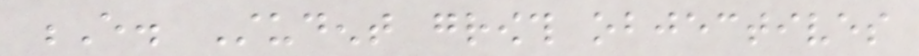E. Student growth objectives
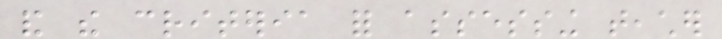and the criteria for assessing teacher
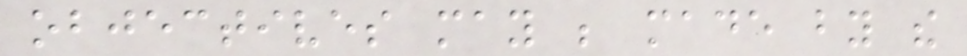objectives may be made by the
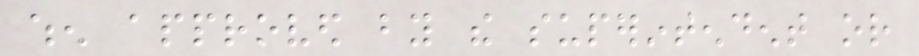when approved by the superintendent or
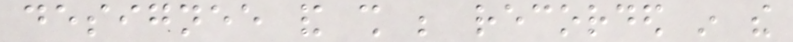designee and shall be recorded in the
